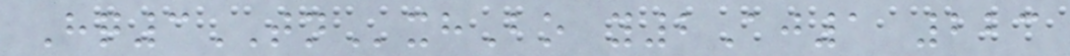Hq3TNxhBo y2Aj1 223
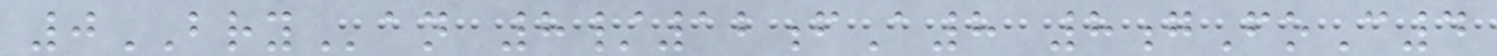0BRYan 8/12fA8 8gFoC4
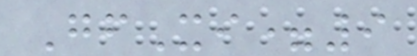GfXi=9
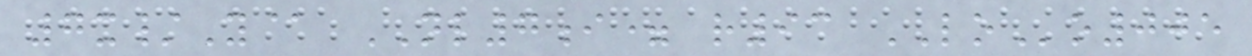7x/Y@ NL7i= r93 LOo005
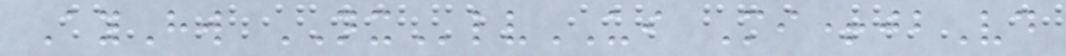AyHw NXlvUI Mi+jbVd
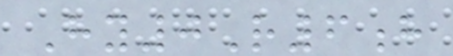Hy0R6h
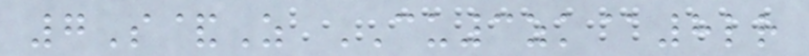7S&Z CU3zk@8lr
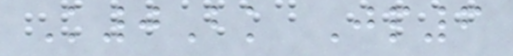K0Bk Jp6
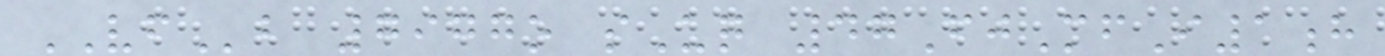VFb 7977o sUq 47FjMfI1h
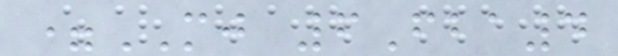=MJ 6Fba4
